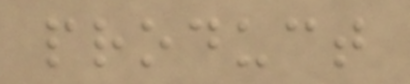product
